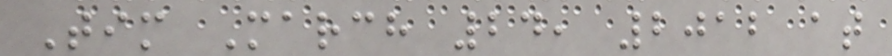Tim March 24, 2012 at
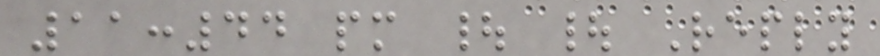11:44 pm | | Reply
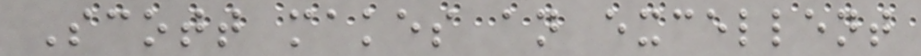Scott makes an excellent
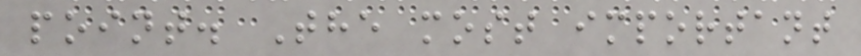point. The most important
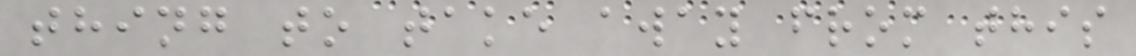thing to take away from this
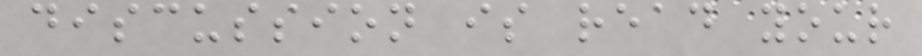discussion is read your
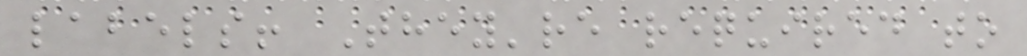labels! They're required to
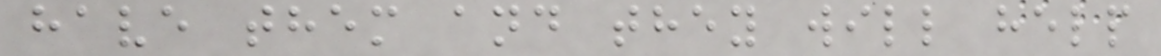have them and they will help
